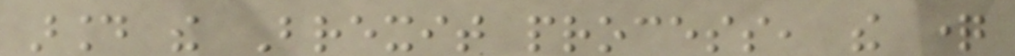around the Brexit process, the question
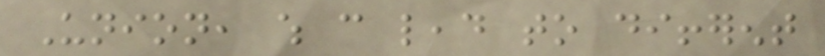Union, which can lead to different
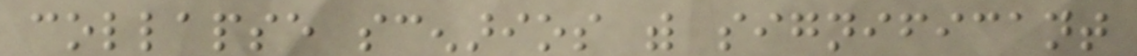collapse scenarios with significant
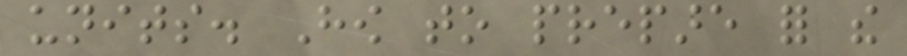units. How to prepare for the
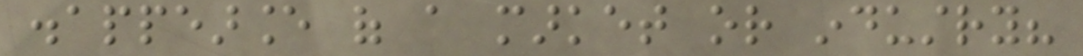disappearance of a market or industry?
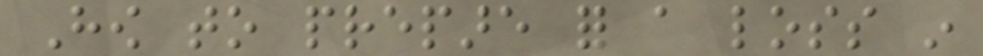How to prepare for a loss in
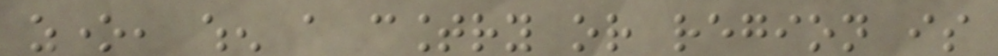zone, when a country or region is
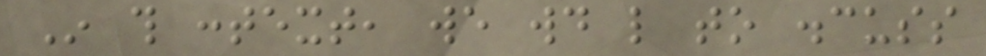In this context, we would like to discuss
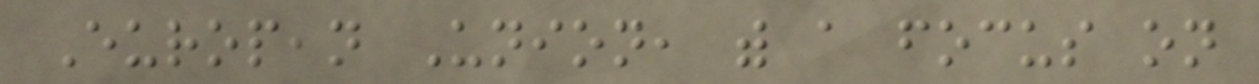European Union, with a focus on
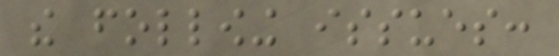the following issues:
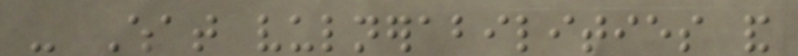- What vulnerabilities and
